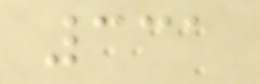331
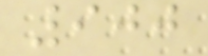900
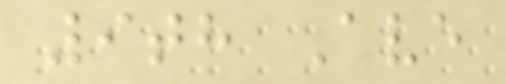9th Ave
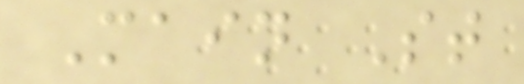Main St
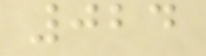024
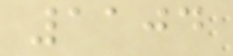1104
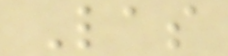Las
